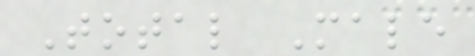Total Male
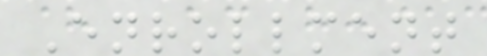Enrollment
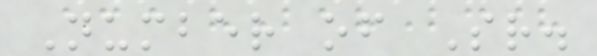Number of Sr.
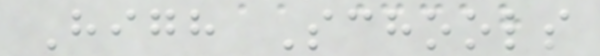High Schools
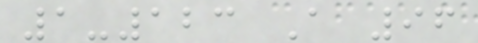1-123 A 96
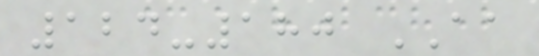124-180 AA
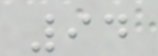94
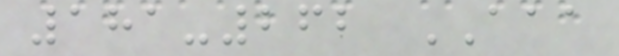181-262 AAA
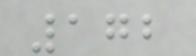172
